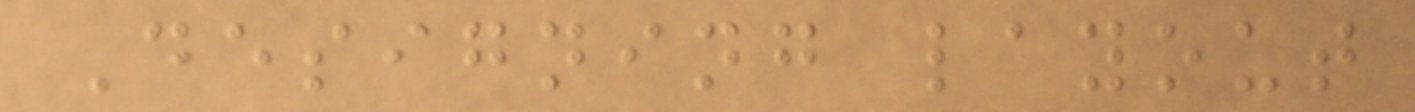Designing layout
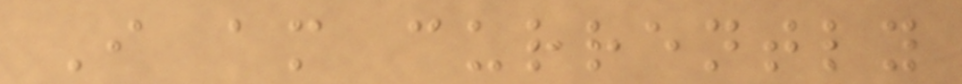I am currently
